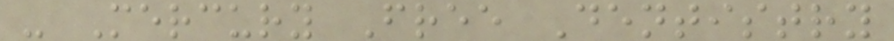- Mercury Free Dentistry
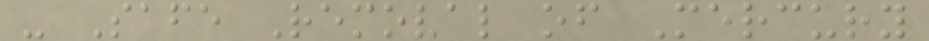- Safe Removal of Mercury
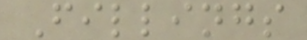Fillings
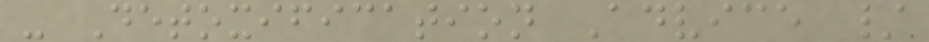- Detoxification Advice /
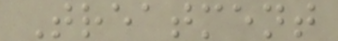Treatment
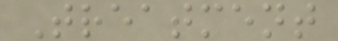Treatment
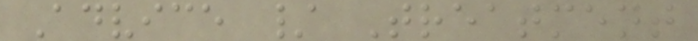Advice / Treatment
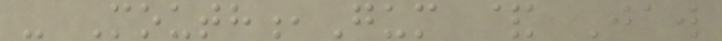- Mouth,Gum & Jaw
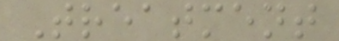Treatment
